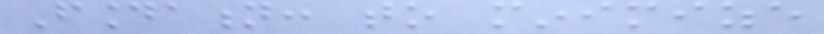Foundation: to minimize
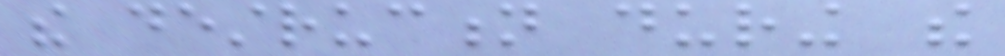the destruction during the
